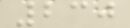230
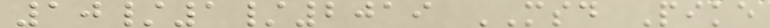10/1/2019 MSD Pike
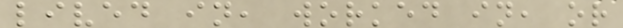lived in, worked in, or
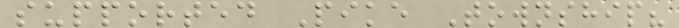supported Pike Township?
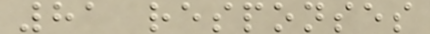81 responses
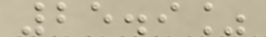25.9%
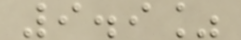9.9%
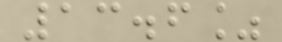13.6%
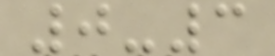0-3
